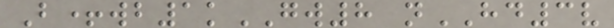B+wb1kGW8 nHD3v
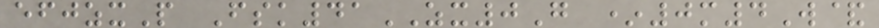efjzxP Fsk41ZX0G *0m4W&
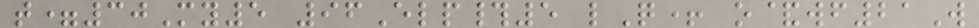t=30My5 96Elp#5 lQ+ o&wf21W
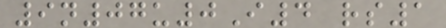9n07u0I4 rs1
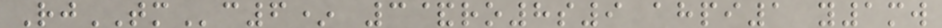RjTMc6* 3&ro8s9 ahpi1 y1mw
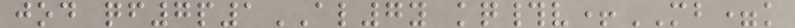jod qf7p1AL7y kq#v+MB=k
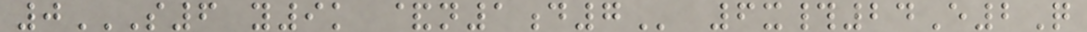0S6 Y9K &N1D7 6x#24E2Q
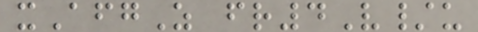xAfgZ fr4V/u
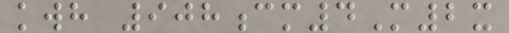kwh 908cm4M2x
